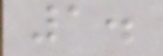1.
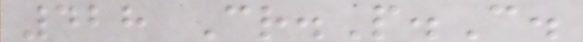428 Cr.P.C.
